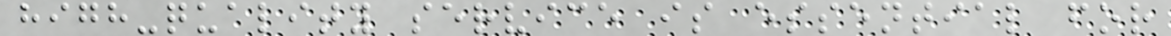high-quality service is essential for
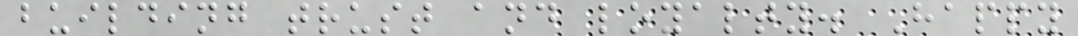building trust and loyalty. Happy
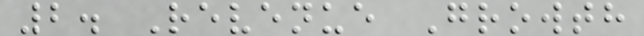2. Revenue Growth
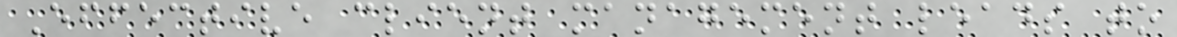Effective client management leads to
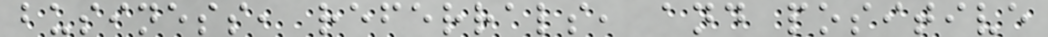business, referrals, and positive
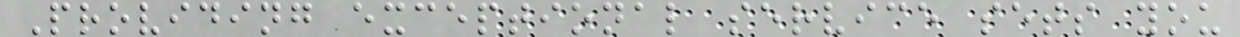Providing exceptional service sets you
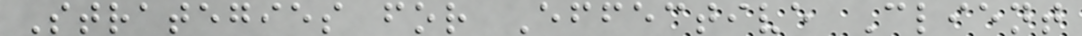Strategies for Effective Client
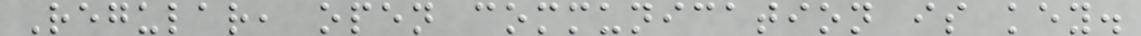Regular, open communication is key.
